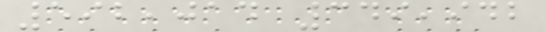592,014 349,942
